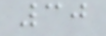30
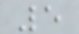5
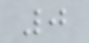0
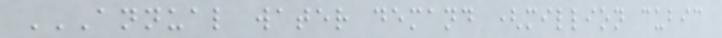ANNUAL WATER DEMAND (MILLION CUBIC
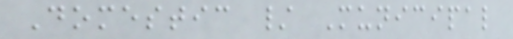Domestic / Municipal
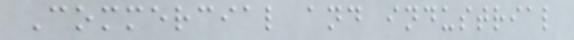Commercial and industrial
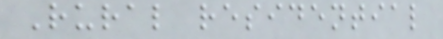Rural residential
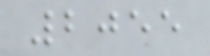2055
